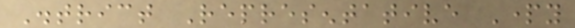District Representative Party
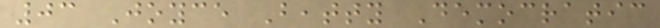03 Joyce Beatty Democratic
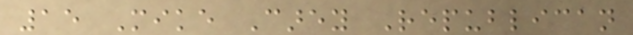15 Mike Carey Republican
